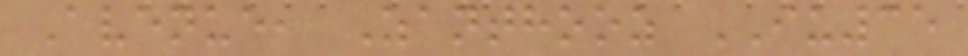Avenue, Zanthooz IU35
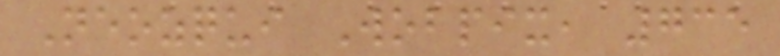Neozqui Wobpix, 735
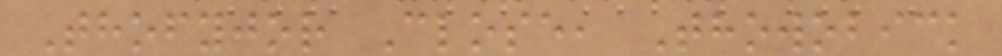Thofyjor Close, Thowobick
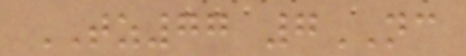TZ77 7NC
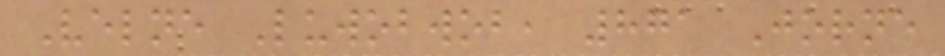Velne Luwobwob, 871 Jorne
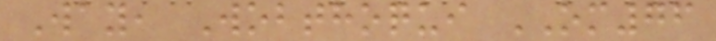Way, Wobthoqui OM76
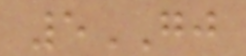5GJ
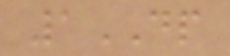1DP
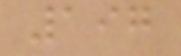197
